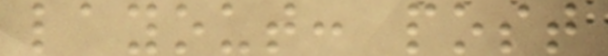layout: post
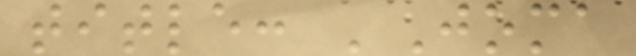title: 'Joma
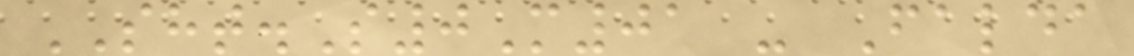SHT.S0M01 - Falda
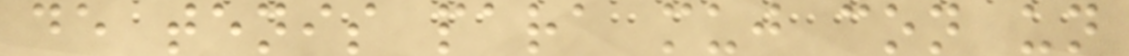de tenis para muj con un
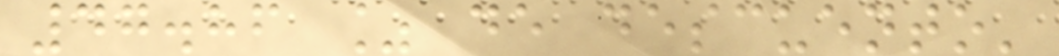47.86 % de descuento'
